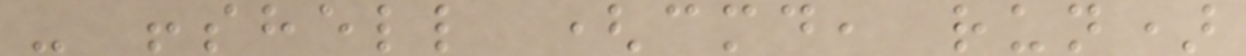- !shell (cmd, run)
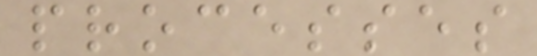processes
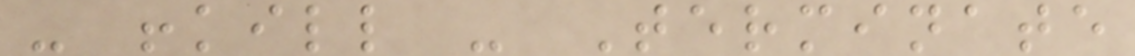- !kill - Terminate
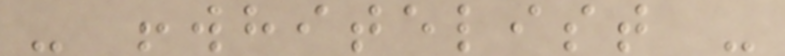- !whitelist -
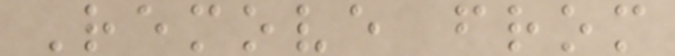Remove from
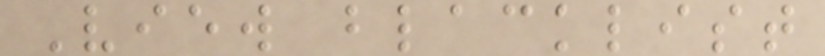View blacklist
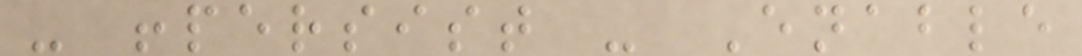- !persist - Enable
